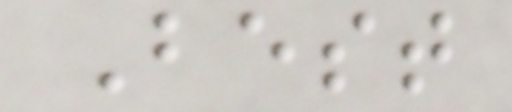Best
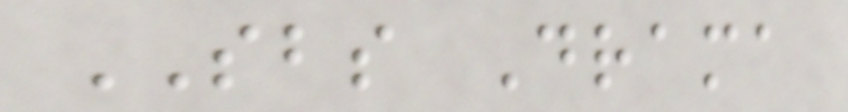SBS Drama
